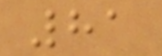81
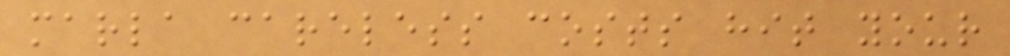marla careless costs hit your
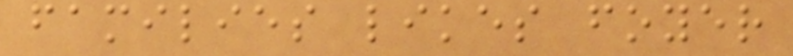families likes foyer
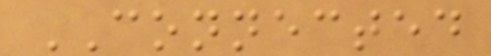CONNECTED
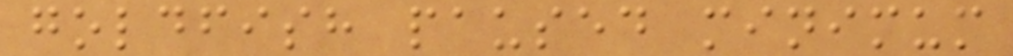goldfish paused minimum
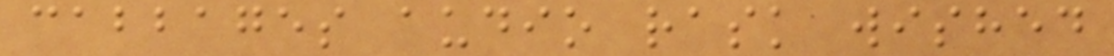cabbages audio rask wished
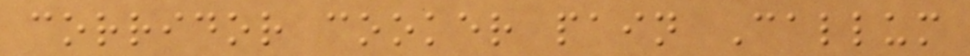corridor cooker pain Callum
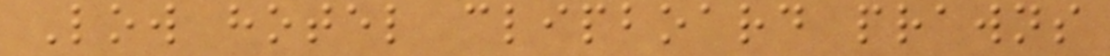Low hotel clipboard prawns
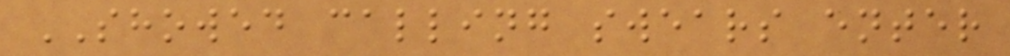SHOWED calling swears enter
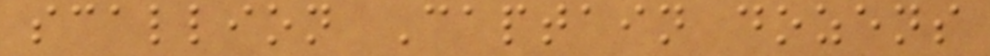scallion Captain dozens
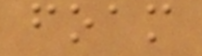foam
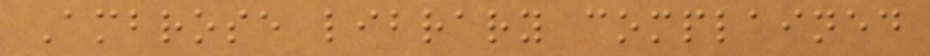Ambrose library complained
